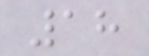18
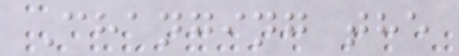Changing the
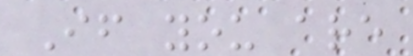If you are
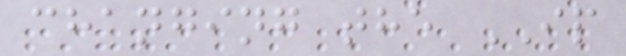changing the IP
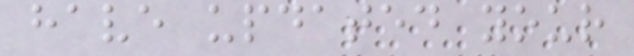have updated your
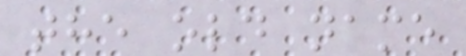the old name
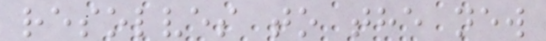resolves to the new
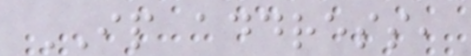IP address,
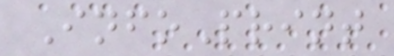InfoPrint
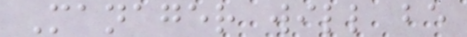Manager will be
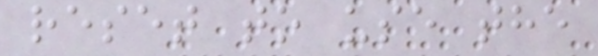reset to use the
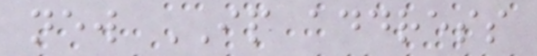new IP address
